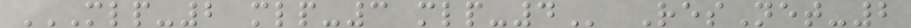MLP-2 MLP-3 MLP-4 ResNet-2
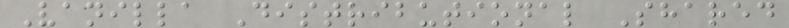Vanilla Distributional Shared
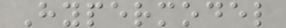Hypermodel
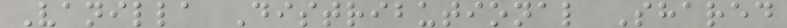Vanilla Distributional Shared
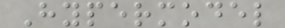Hypermodel
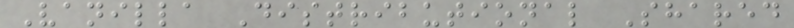Vanilla Distributional Shared
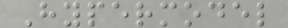Hypermodel
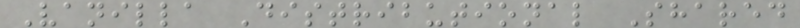Vanilla Distributional Shared
